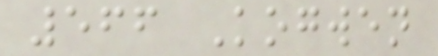566 Kogwen
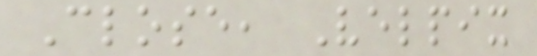Close, Velpix
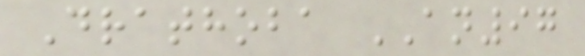Drathoba AN97
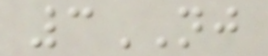3NJ
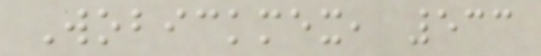Wobickmex, 533
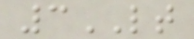3LT
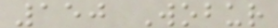150 Wobur
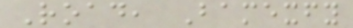Road, Bamexfy
